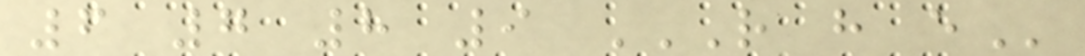6 7 8 9 R H E
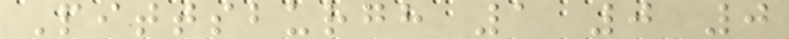Pittsburgh 1 0 0
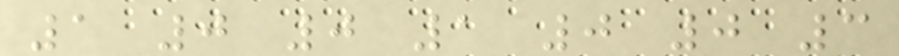1 0 0 1 0 0 3
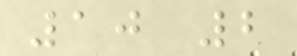10 2
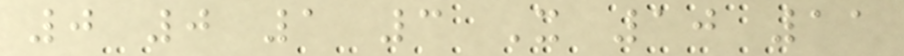0 0 1 3 X 10 11
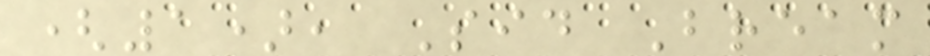(1), Sid Bream
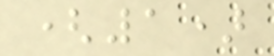(1)
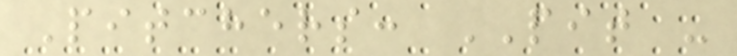Pitchers: PIT -
